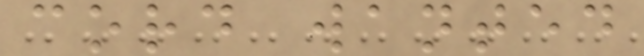cord wanted
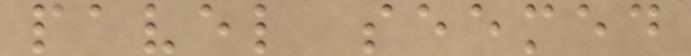pavel seemed
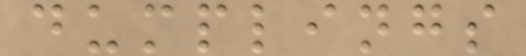dumplings
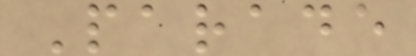Parade
